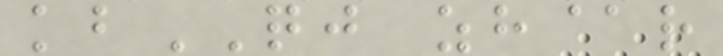kbQJ zh@r
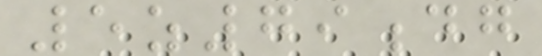5z79dg
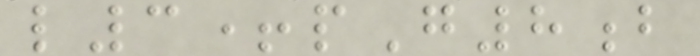l3+pG8b
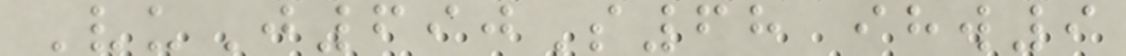VuJ690S68 ihw9
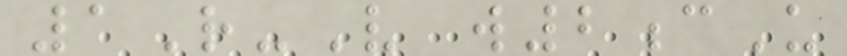1R-V w2cU
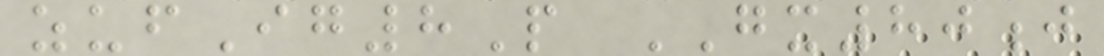zufIg8P GX80j
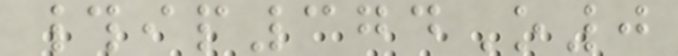#ip374O0
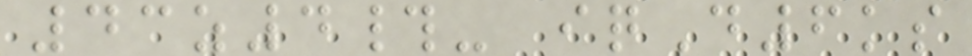43z4#- iqD6ks
